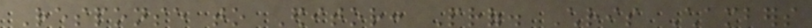Response to Editor: Prof. Chris Chambers
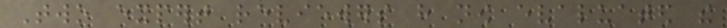Two expert reviewers have now evaluated the
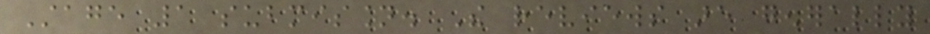Stage 1 submission. The reviews are generally
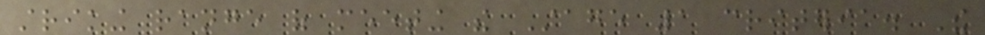striking range of meeting the Stage 1 criteria. The
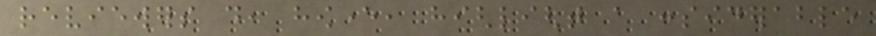reviewers do, however, highlight a considerable
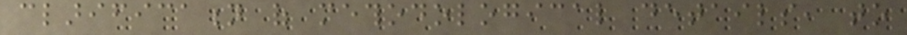clarification of methodological details, to
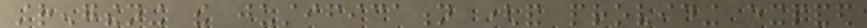strengthening the justification (and providing expanded
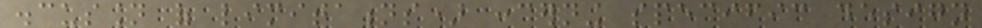discussion of limitations) concerning specific design
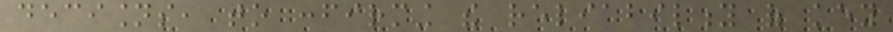decisions, to confirming the reliability of key
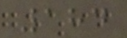184
